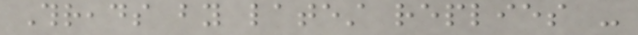Threads by latest replies -
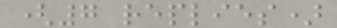(7 replies)
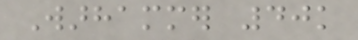Warhammer 40k
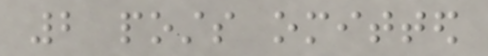2 posts omitted
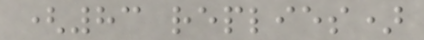(83 replies)
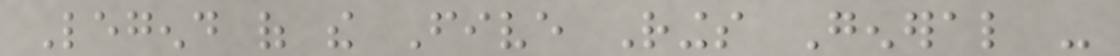Legend of the Five Rings General -
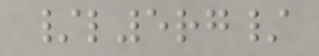/l5rg/
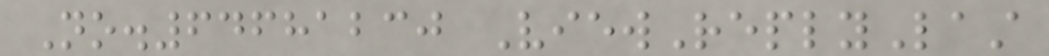No.64681230 ViewReplyLast
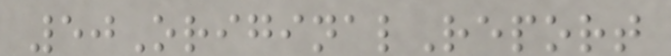50OriginalReport
